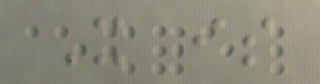It is
